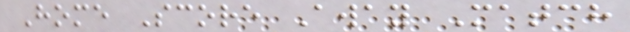Home Score Away Match
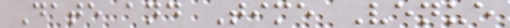Date and Time Venue
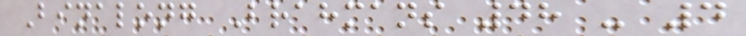Binalong Brahmans 48 - 4
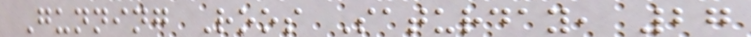Gunning Roos Saturday, 27
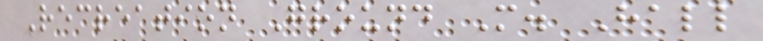Recreation Ground M. Hall
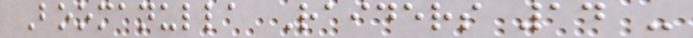Boomanulla Raiders 14 -
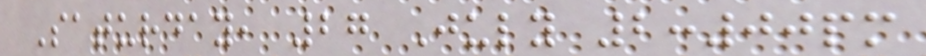Saturday, 27 July 2:00pm
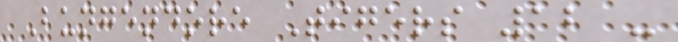Bungendore Tigers 12 -
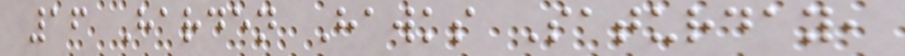16 Harden Hawks Saturday,
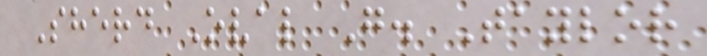Sherd Oval G. Taylor
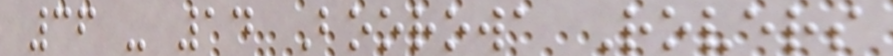36 - 14 Boorowa Rovers
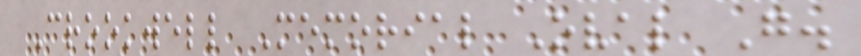Crookwell Memorial Oval G.
